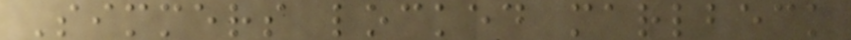Simmers locked marlbeck
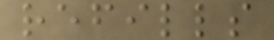refills
